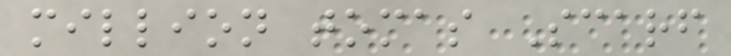million tomas Scarf
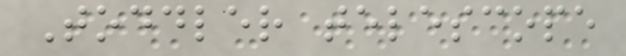Toddler telescope
